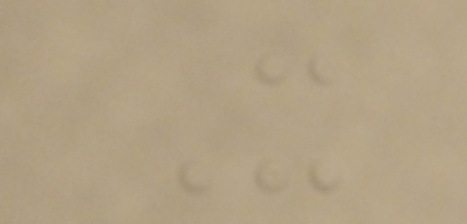It
